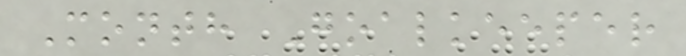Month Goalkeeper
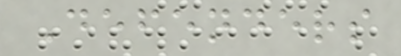Defenders
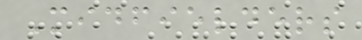Midfielders
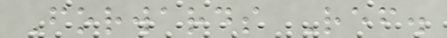Forwards Ref.
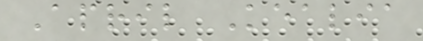April Kealia
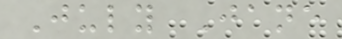July Jane
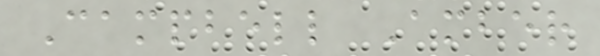Campbell Amber
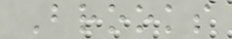Brooks
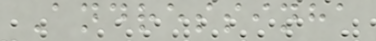Andressinha
